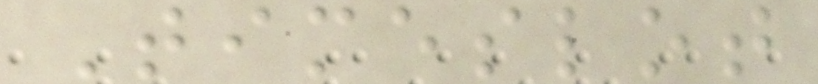Timeslot
